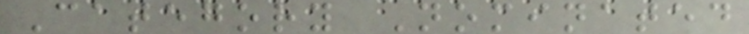Category Nominated
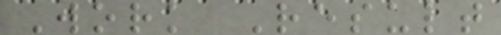Work Result
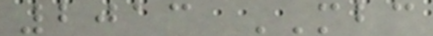2013 MBC
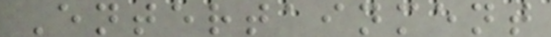Entertainment
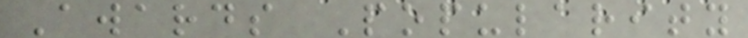Awards Popularity
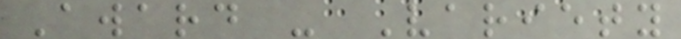Award - Variety
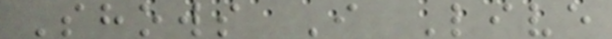Shows I Live
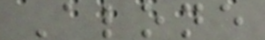Alone
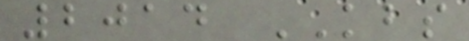2014 KBS
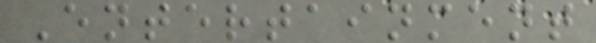Entertainment
